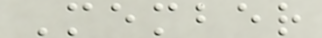Member
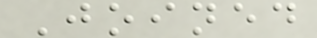Joined
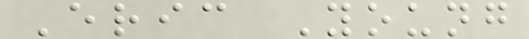Eric Young
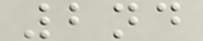2nd
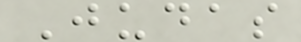Judas
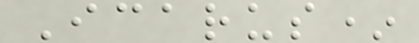Icarus*
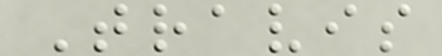Travis
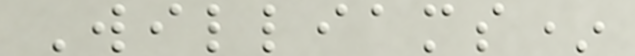Williams*
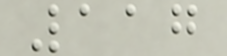117
